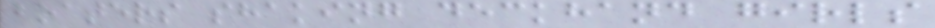boaters shaking deckhand girls
